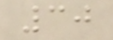30
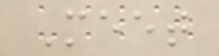Meet
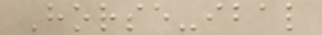Horse-ibal
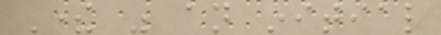There was an initial
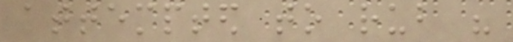attempted to rub his
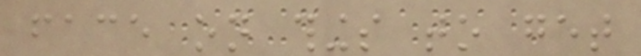face on things to get
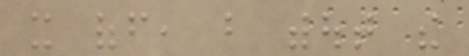it off, but without the
